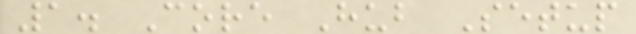1. Core Hub Setup
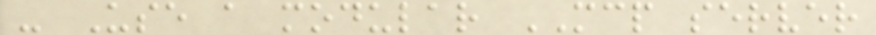- Use a modular MCP server
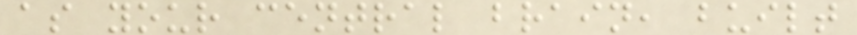as your central brain, built
